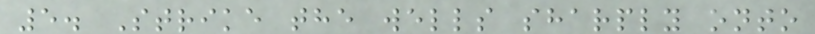5. Strike the wells sharply onto
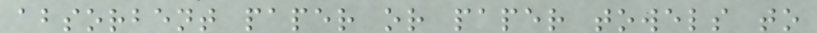absorbent paper or paper towels to
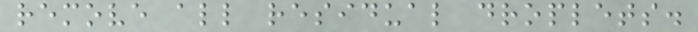remove all residual droplets.
